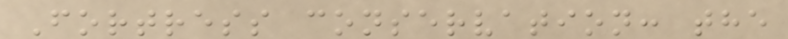Fortress conservation: the
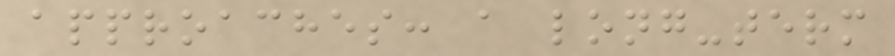approaches: a long-term
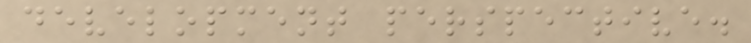development perspective.
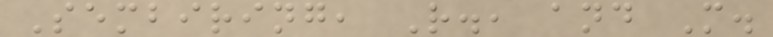Sembiring, R., and M.
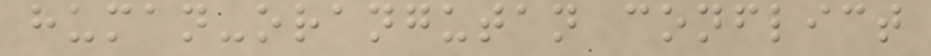human-orangutan conflict
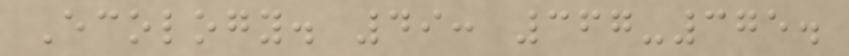Ecology. 49: 367-375.
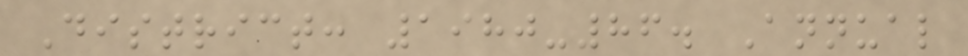District: 1980-86. Annual
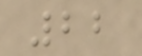22
